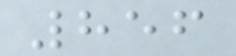856
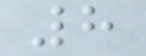8
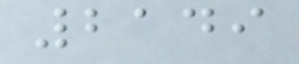2149
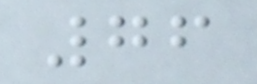76
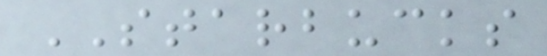STARBUCKS
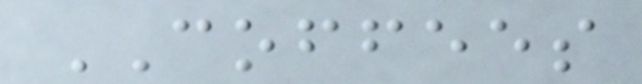COFFEES
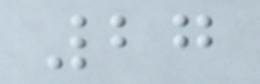27
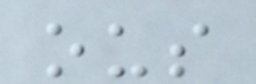ous
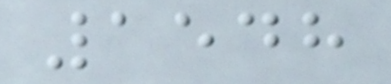1548
